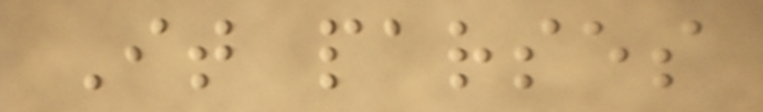It parses
